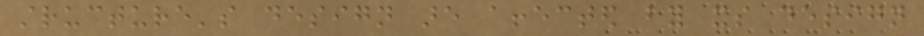structure's design are affected by its design
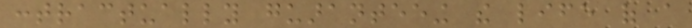contractually guaranteeing the life of a
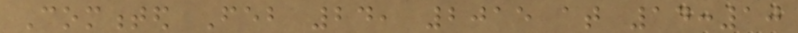Commented Feb 24, 2015 at 14:10
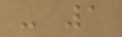- 1
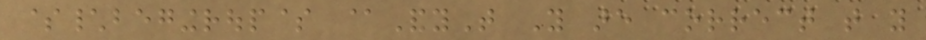$\begingroup$ @AndyT You are correct that you
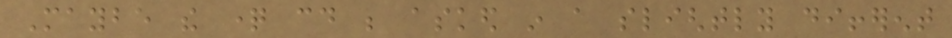Maybe the question could be asked in a slightly different
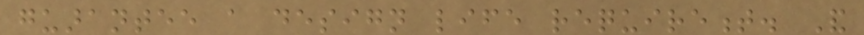guarantee a design life requirement. And
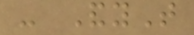- AndyT
